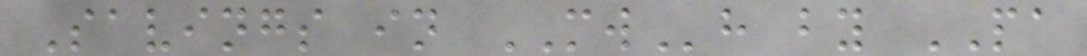Savings in MWh by PA
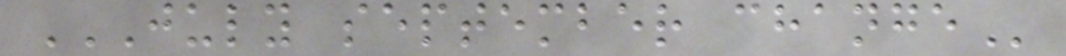JULY SEPTEMBER CHANGE
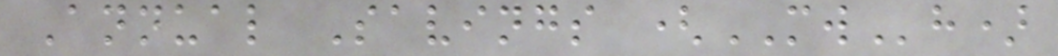Annual Savings (MWh)
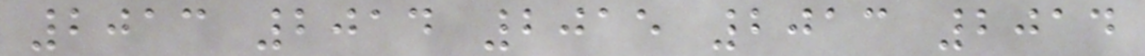2013 2014 2015 2013 2014
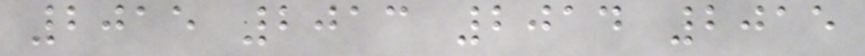2015 2013 2014 2015
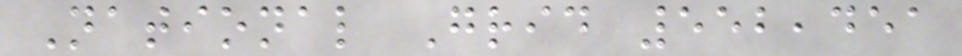National Grid 552,451
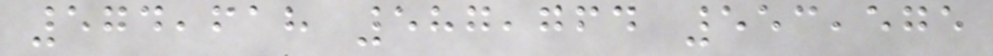574,618 587,764 553,575
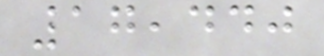17,440
